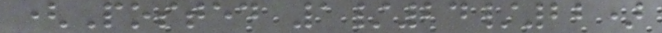(Posted 1/24/22)
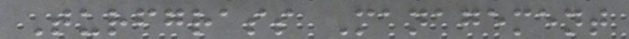Turfgrass Management
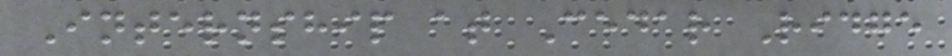Internship at Cedar Ridge
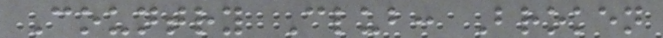Country Club: Broken
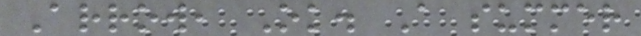Arrow, Ok. A summer
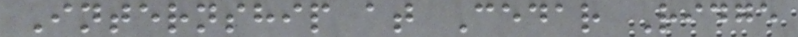Internship at Cedar Ridge
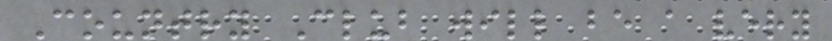Country Club will be a very
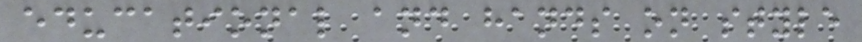educational and hands on style
